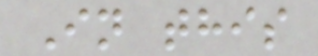In this
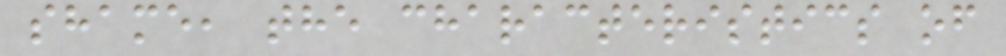shame, the characteristics of
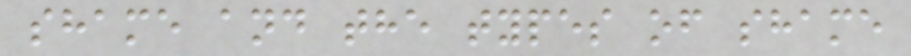shame and the types of shame
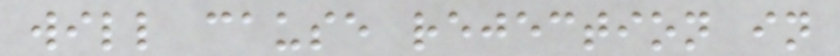will cause rejection in
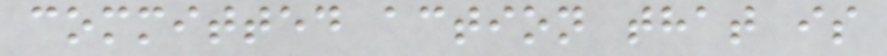committed action that is
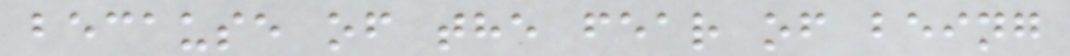because of the fear of being
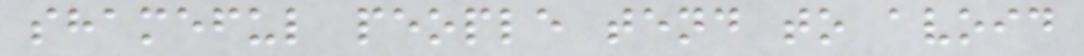shameful people tend to avoid
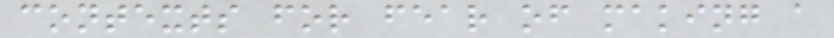contexts for fear of making a
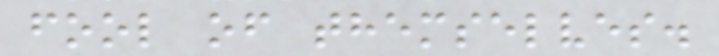fool of themselves.
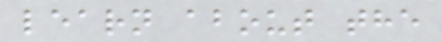learn about the
